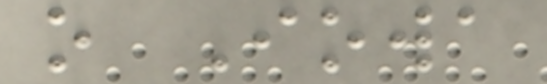o Iowa
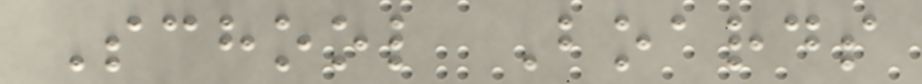School Boards
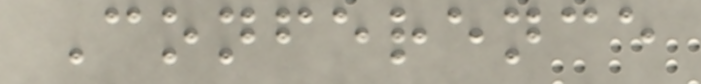Conference
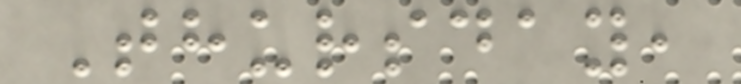Thursday,
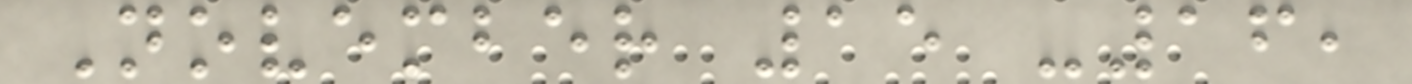November 15 -16,
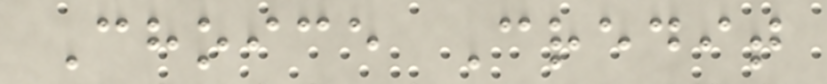Choice Credit
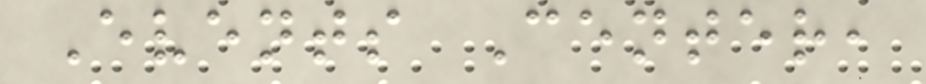Events Center,
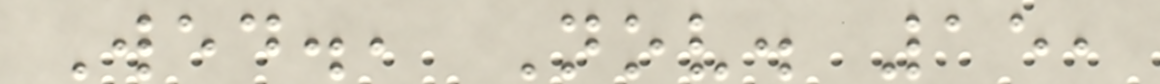Wed., Nov. 15,
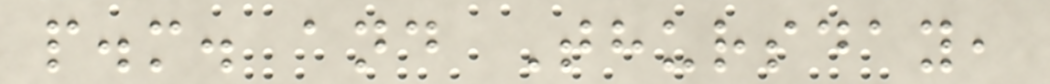p.m. and Thursday,
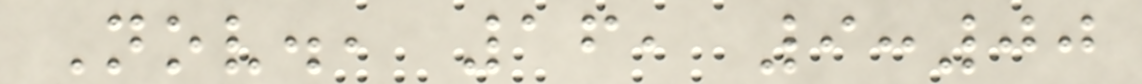Nov., 16, 9:00
